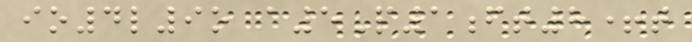io4l9o a5P1ft8+t
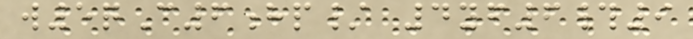w5qC6hp/ 4yf6#9
